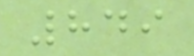849
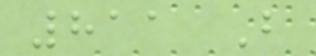811 B
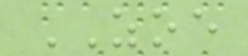ZOE
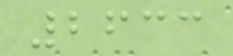2633
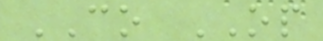CO OP
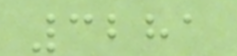3281
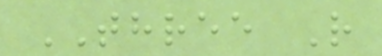THREE R
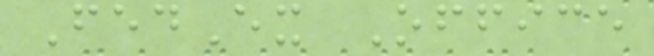FedEx Office
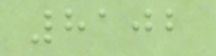8102
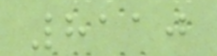8110
